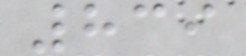839
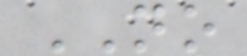NO
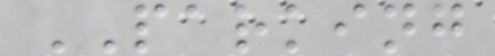PARKING
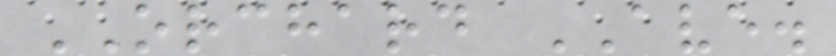ORCHARD AVE.
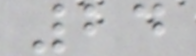24
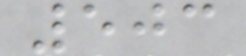503
